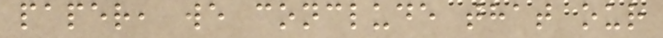paper, we conclude that our
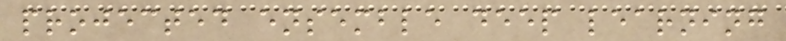projected ensemble deep learning
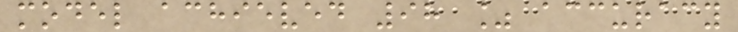model achieved 98 % accuracy
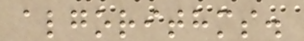algorithms.
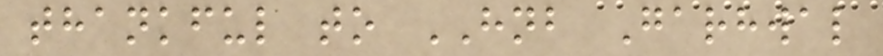thankful to HNB Garhwal
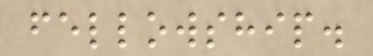fellowship.
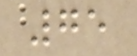75
